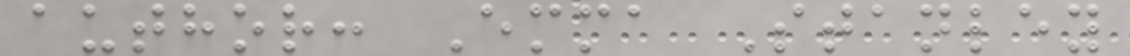author: Emma Stanley
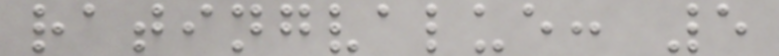ratingvalue: 5
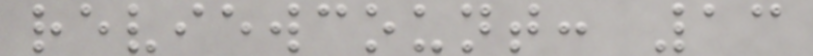reviewcount: 13
